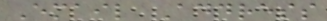Email Address
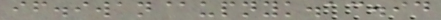if.iwan@upnyk.ac.id
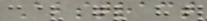Abstract
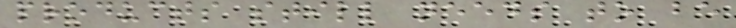products still needs to be
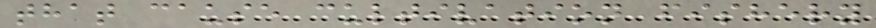that cause cultivation fishery
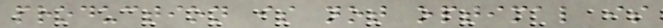production is not optimal is
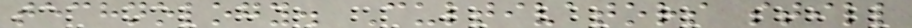technology. Cultivators still
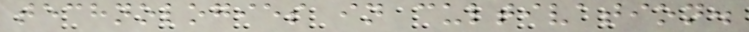technologies in cultivation.
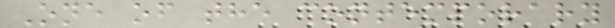One of the contemporary
